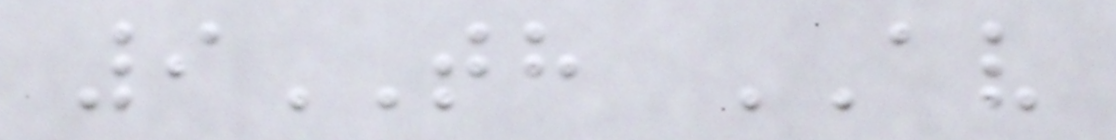9TH AV
